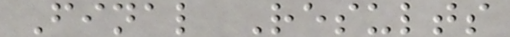Final Results
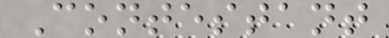Contestant
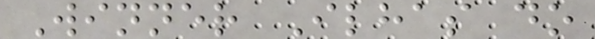Winner Ilhas do
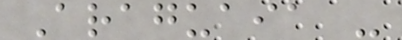Araguaia -
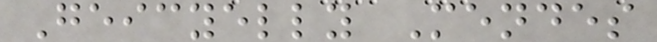Geicyelly Mendes
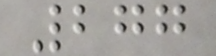277
